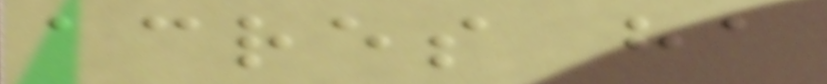acres ha
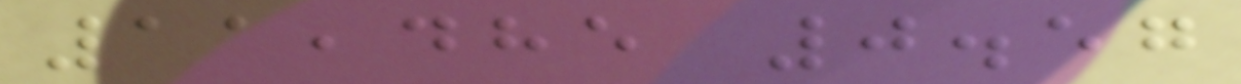11,485 0.57
